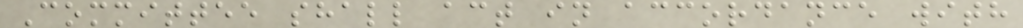Committee shall act in accordance with
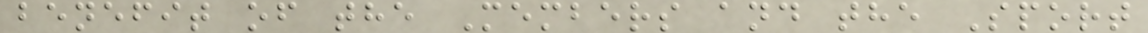benefit of the Members and the Sport
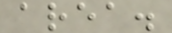area.
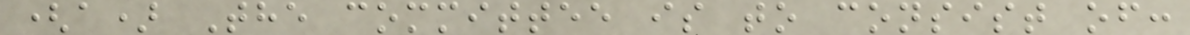(a) The committee is to consist of:
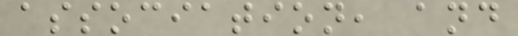association, and
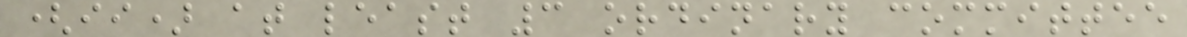(ii) at least 3 ordinary committee
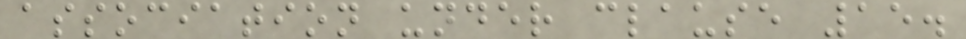association under clause 15.
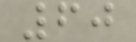60
